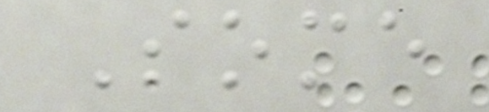Some
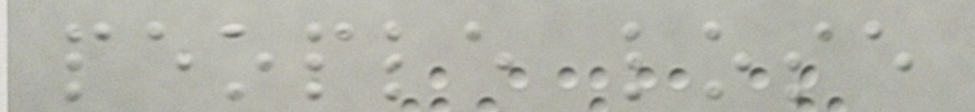people lose
